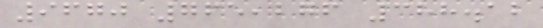9670 765,276 388.12
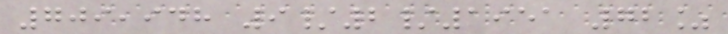709,948 9/2/1951 72%
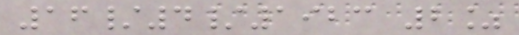16/4/1923 2%
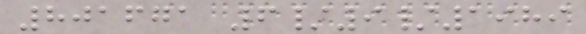801671 6/9/1989
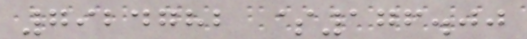7924782 $176.00
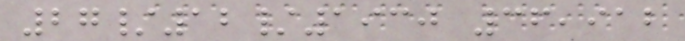27/12/1930 36,912
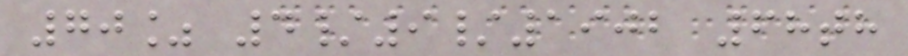70% 4/9/1902 68th
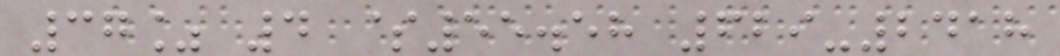37% 4 $55.58 629-2418
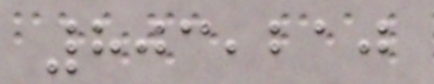803,210
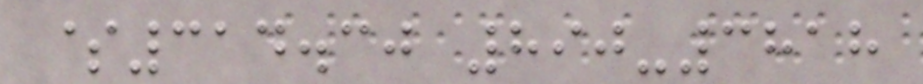$314.30 890-3818
